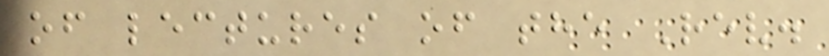of lectures of the Rev.
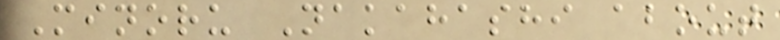Minoru Nakahashi about
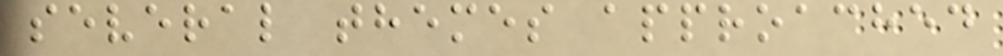several themes approached
